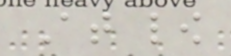At low
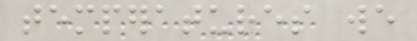temperatures we
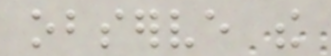observe the
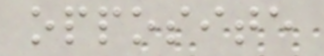opposite
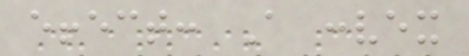effect: A convex
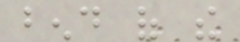bend of the
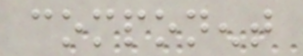component
